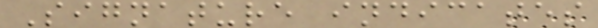Signature indicates
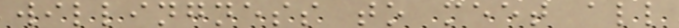willingness to meet all
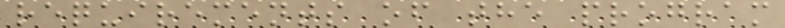requirements of the program
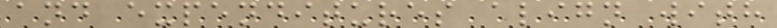and expenditures align with
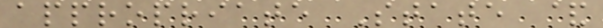appropriate State &
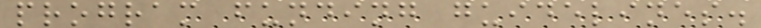program funding guidelines.
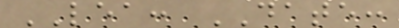LEA: DATE:
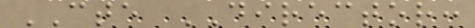CTE DIRECTOR:
